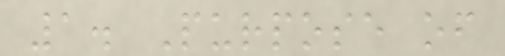1. Purpose of
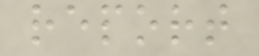report
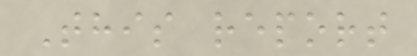This report
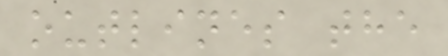outlines the
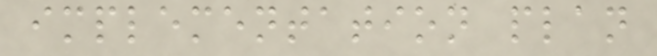implementation plan
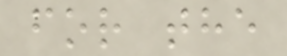for the
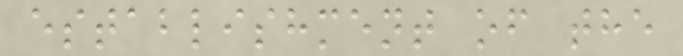establishment of the
